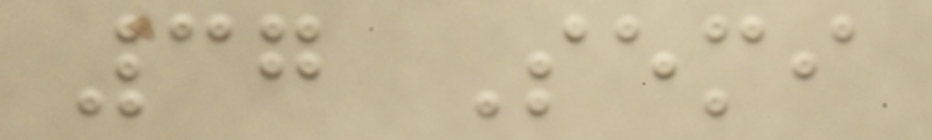37 Semi
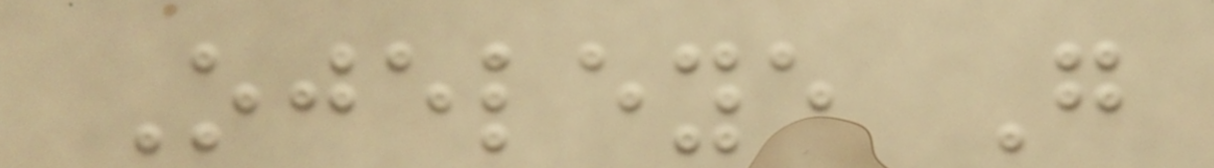Ojeleye G
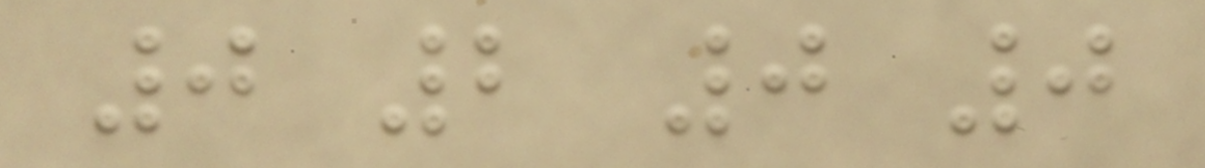0 2 0 0
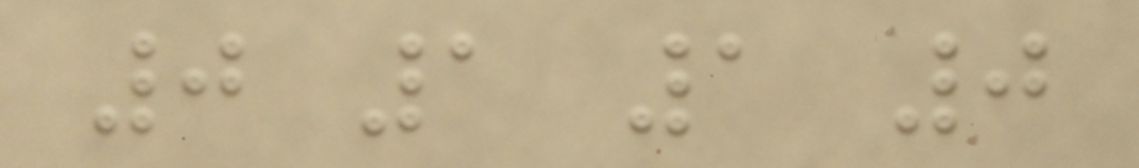0 1 1 0
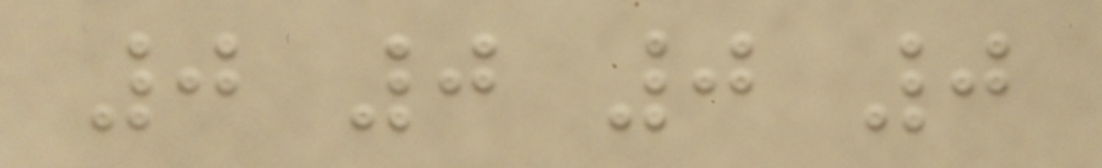0 0 0 0
